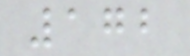172
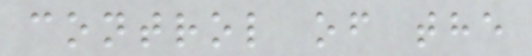control of the
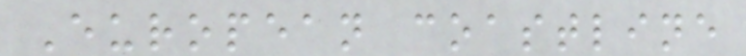European coastline
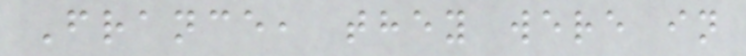France, they were in
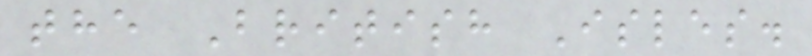the British Isles.
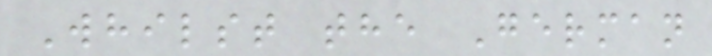Whilst the German
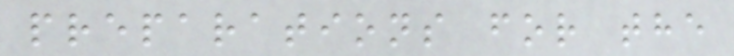preparations for the
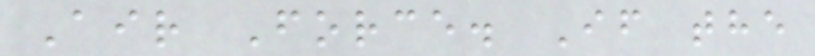Air Force. If the
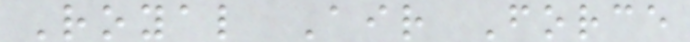Royal Air Force
